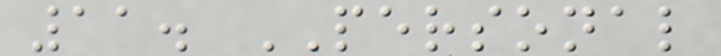11. PERSONAL
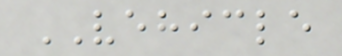VEHICLE
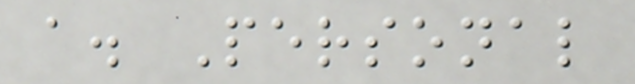a. Personal
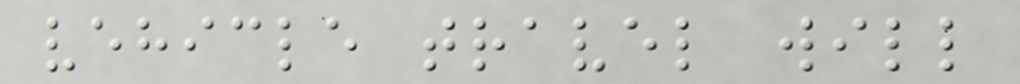vehicle travel will
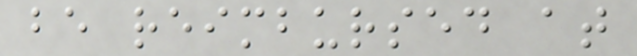be reimbursed at
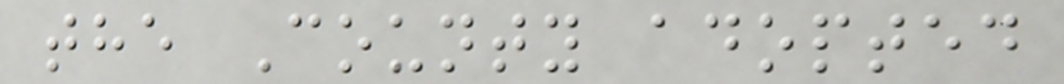the County adopted
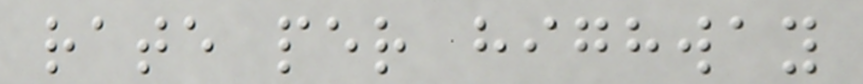rate per highway
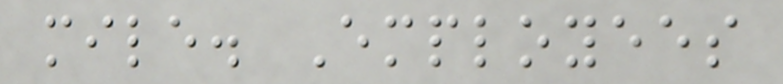mile. Employees
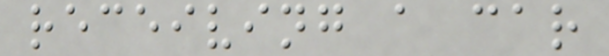receiving a car
